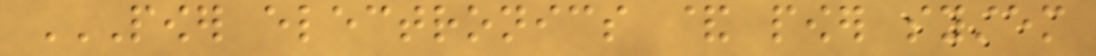POWER ELECTRONICS & POWER SYSTEM
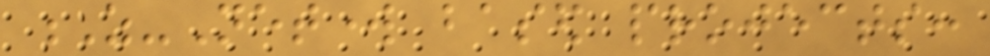Z-Network based projects:
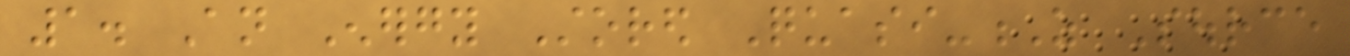1. An Energy Stored Quasi-Z Source
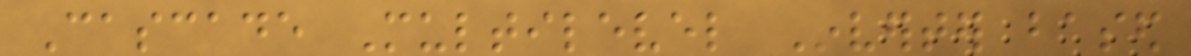Cascade Multilevel Inverter based
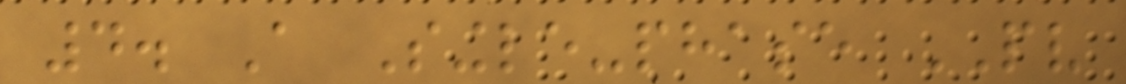4. A Single-phase PV
